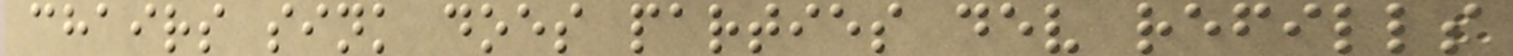chairs sink does parties dev refills
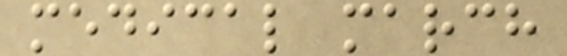medical march
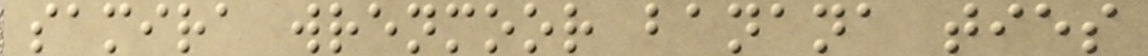samira wrenmoor banana ties
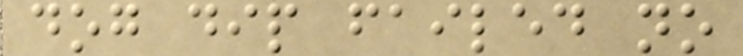dog dip failed no
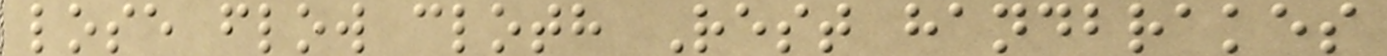lose flow cloth Rest handbrakes
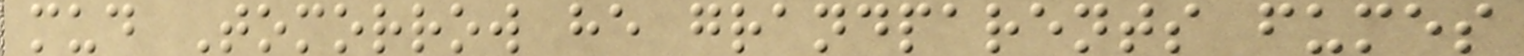mud Tomorrow he grandparents fumes
